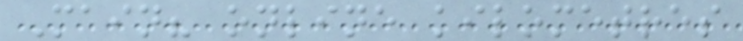Main? online kilometres
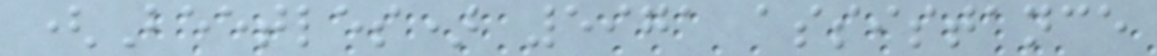(Beetles) 5971 assistance
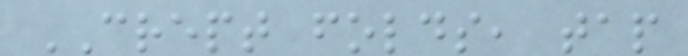CREPT folds, tap
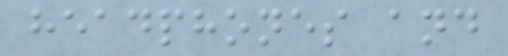headphones and
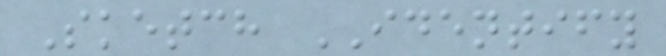Sketch IDENTIFY
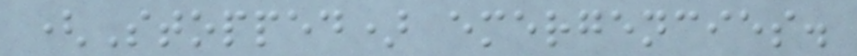(Stopped) emergencies.
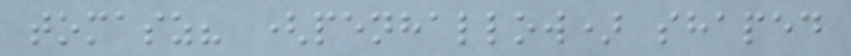tomasz? (penhallow) shaped
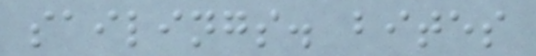sailings. bites
